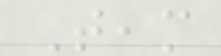Team
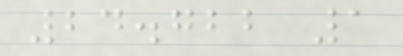24.722 1
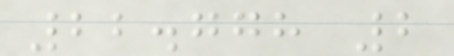22.778 2
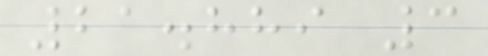21.889 3
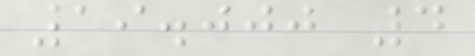19.000 4
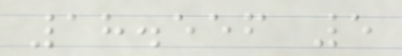18.556 5
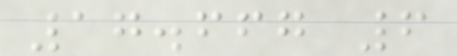17.667 6
